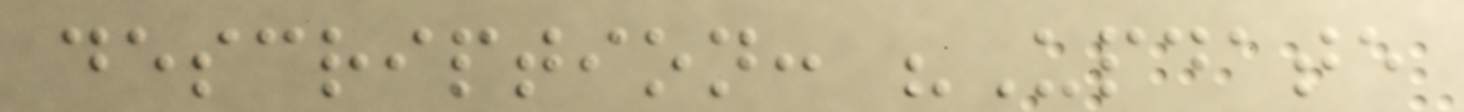description: "Update
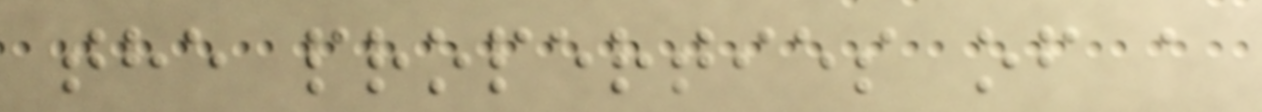the properties of a
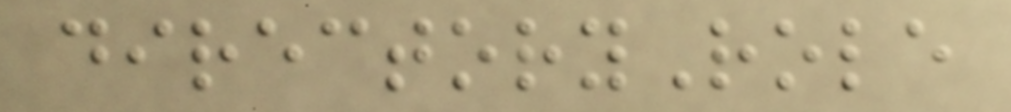directoryRole
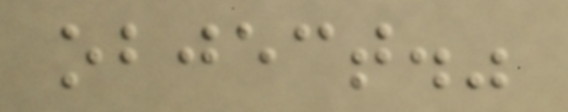object."
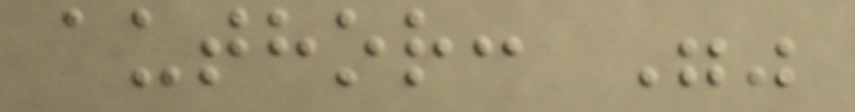author: ""
